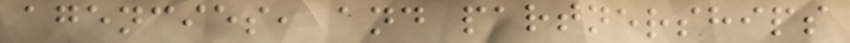agencies, and partnerships
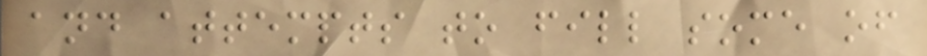and attempts to fill some of
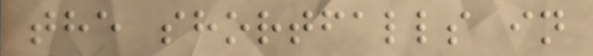the shortfalls in
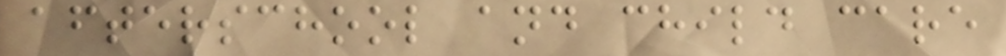afterschool and child care
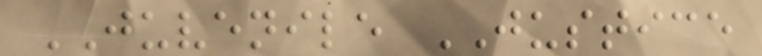JUVENILE JUSTICE
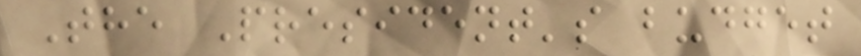The President's budget
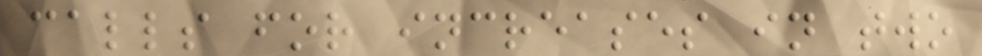calls for increases in two
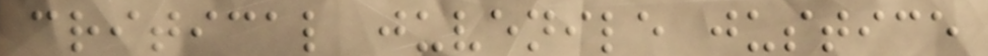critical juvenile justice
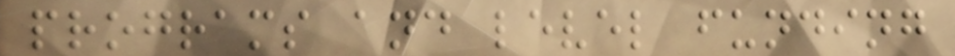programs and level funding
